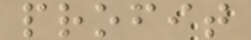profit
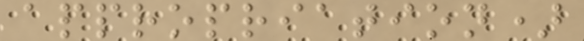appropriation)
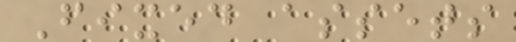Fixed assets
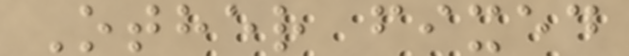Other fixed
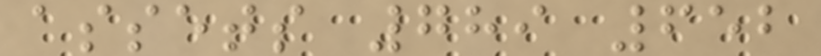assets 789 652
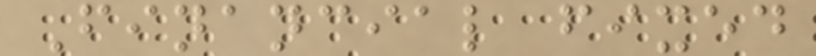Financial fixed
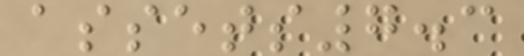assets7.3
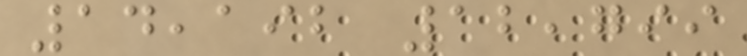14,192 12,799
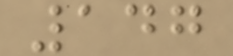147
